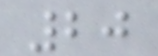20
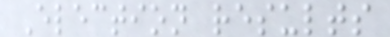Election results
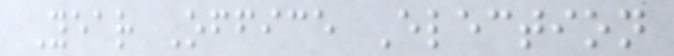Year Office Election
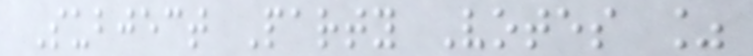Subject Party Votes %
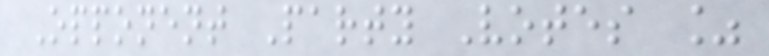Opponent Party Votes %
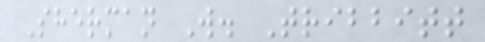Sherman W. Tribbitt
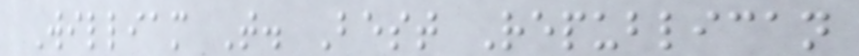William T. Best Republican
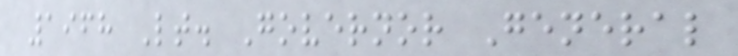1968 Lt. Governor General
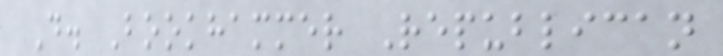D. Bookhammer Republican
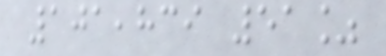101,839 51%
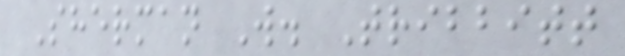Sherman W. Tribbitt
